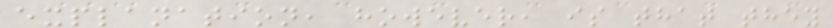explanation, however, is that they
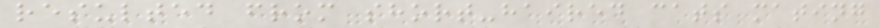resulted from short-haired cats mating
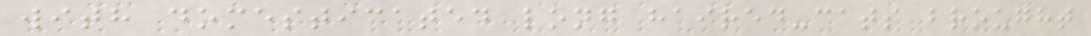with domesticated long haired-cats brought
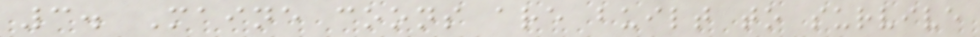3. Maine coons are built to survive
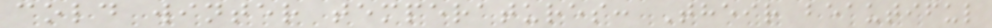cold winter temperatures: Their beautiful
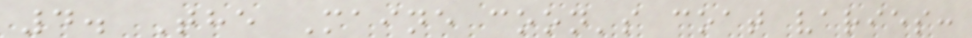4. The Maine coon's coat varies:
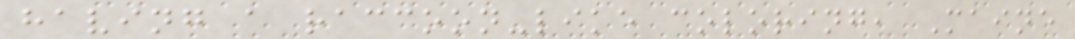having a raccoon-like coloring, Maine
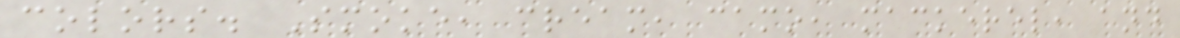colors. Smoke, cream, camo, mackerel, and
